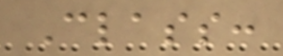Class:
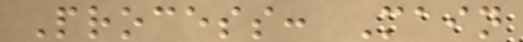Process: Main
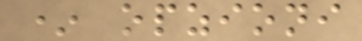* opzioni
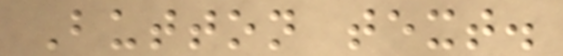Button text.
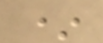*
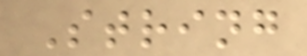String
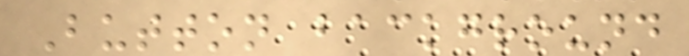Button background
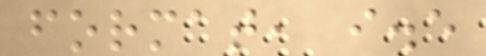format, i.e
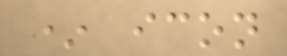* icon
